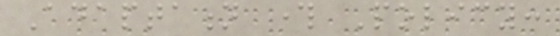Adaptation through Policy:
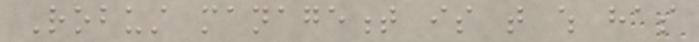Robust management is that which has
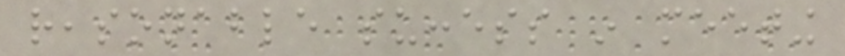reasonable success in meeting
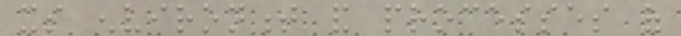its environment and processes of
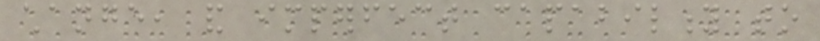change, and imperfect capability to
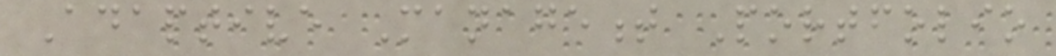Adaptive Management Portfolio
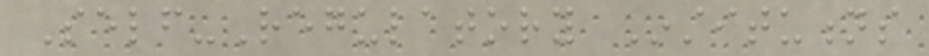Self-Regulatory Institutions
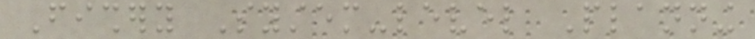Fishery System-level Planning
